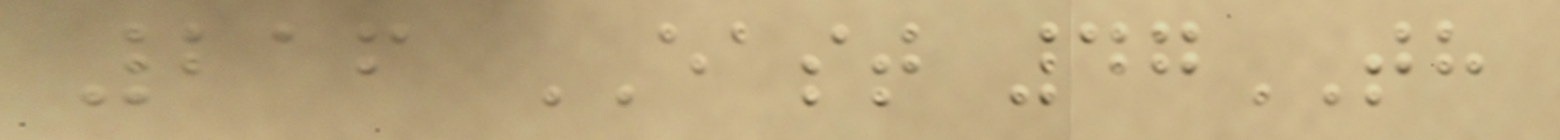216 EAST 47TH
